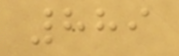889
